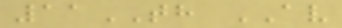11TH AV
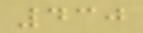430
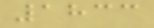1833
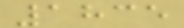1835
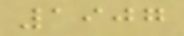1907
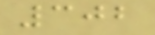302
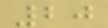20
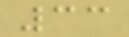33
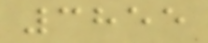3855
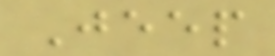Jeep
